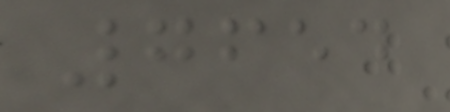7654
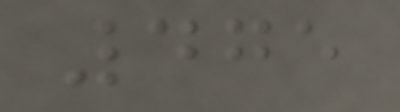475
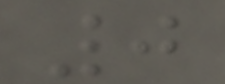0
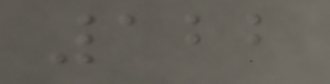122
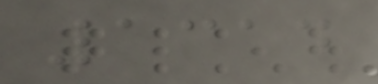1314
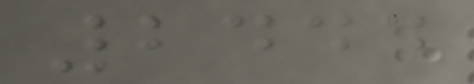2444
